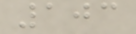103
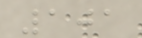101
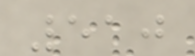510
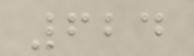624
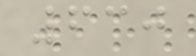630
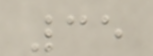35
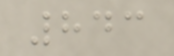843
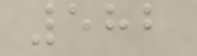582
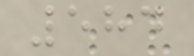584
